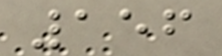156
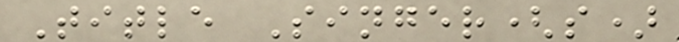Title Singer(s)
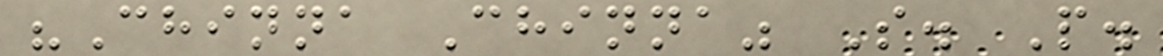"Chinna Chinna" S. P.
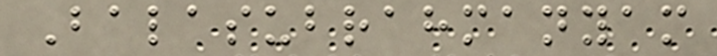Balasubrahmanyam
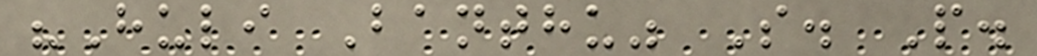"Huli Banthu" S. P.
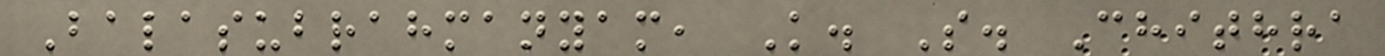Balasubrahmanyam, K. S. Chithra
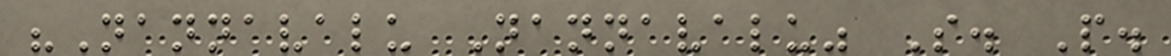"Nannavalu Nannavalu" S. P.
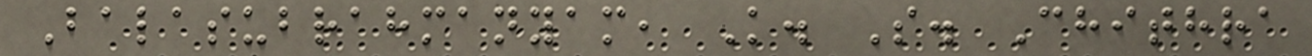Balasubrahmanyam, K. S. Chithra
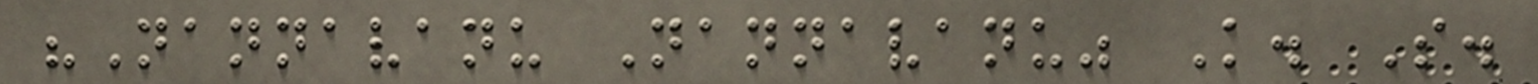"Nannavanu Nannavanu" K. S.
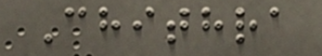Chithra
